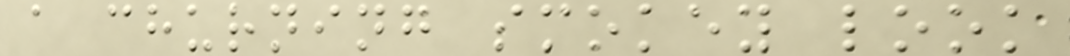a churning smokey look
